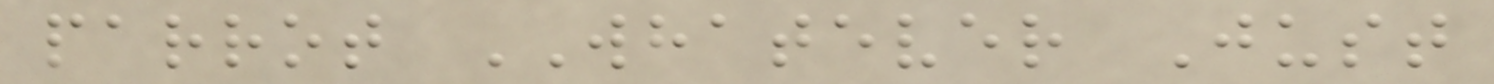parrot WHATEVER Just
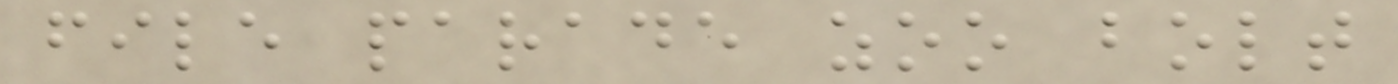file parade zoo bolt
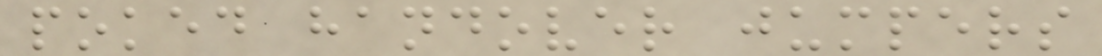poked handover jumpers
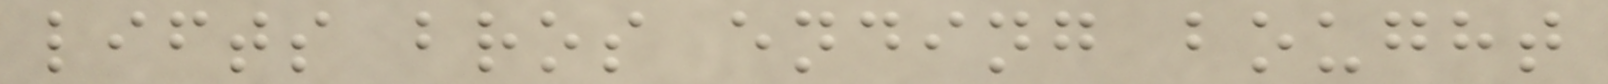lifts bros ending bought
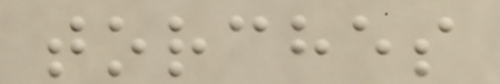torches
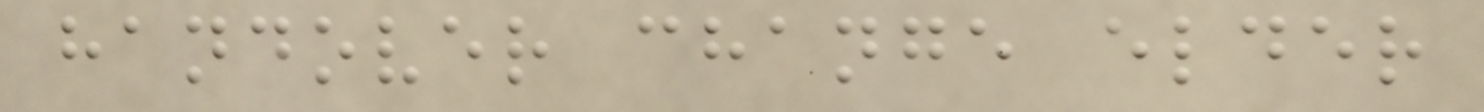handover change elder
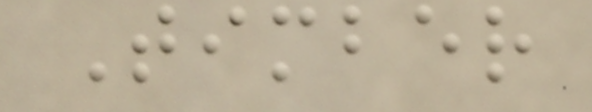Timber
